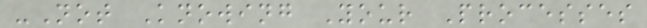-Not Knowing Your Processes
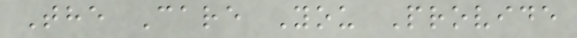The Care You Provide
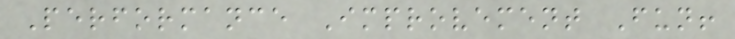Performance Improvement Fun!
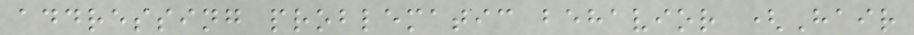addressing problematic behavior (Hair
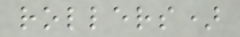rollers)
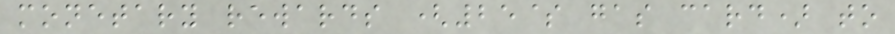monetary rewards (25$ gas card) to
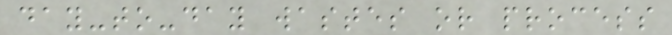day-to-day wastes or process
